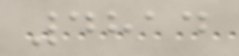4814
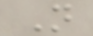N
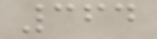364
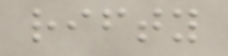rifty
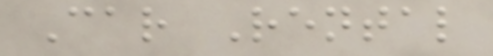Car Rental
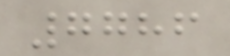7786
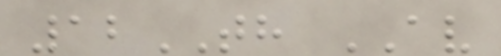12TH AV
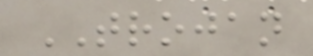TROJAN
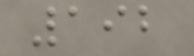192
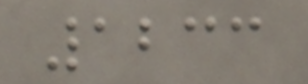1233
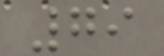79
